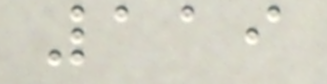119
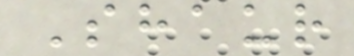Shaur
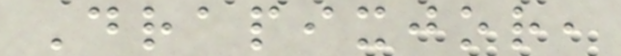Drapixjor,
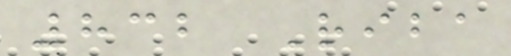832 Riba
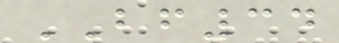BF34
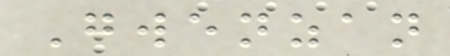Gwenzan
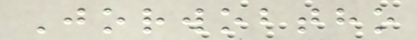Jorwobtho
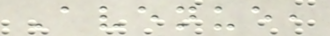Avenue,
